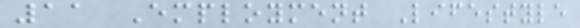11 Employment Lifestyle
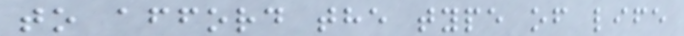to afford the type of life
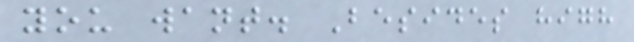you want. Besides high
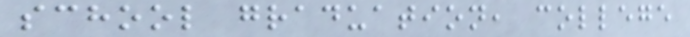school graduation, college
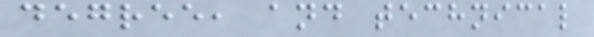degree, and technical
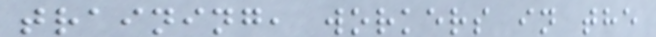training, workers in the
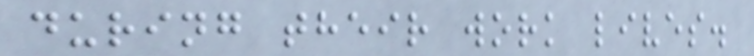during their work lives.
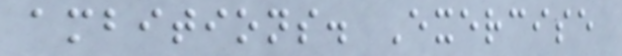ambitions. Exercise
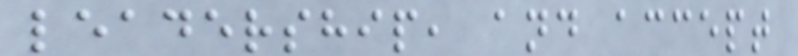leadership, and accept
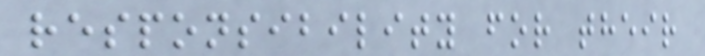responsibility for their
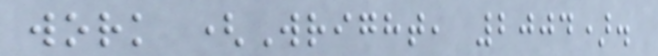work (Wright, 2004).
